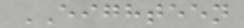EIGHTEEN
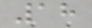18
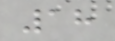18
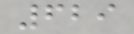629
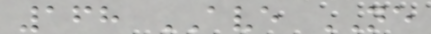168 AVE NE
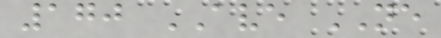170 AVE NE
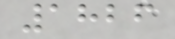1826
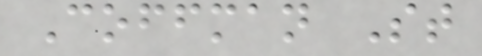Coffman St
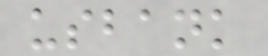usbank
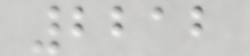2212
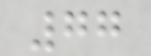77
